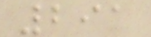291
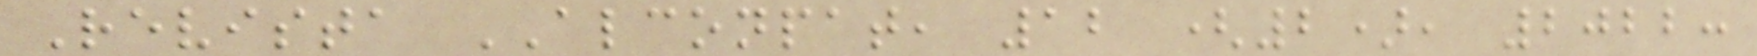Revista ALCONPAT, 12 (2), 2022:
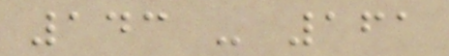143 - 161
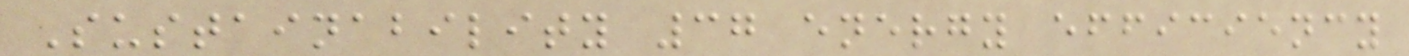Sustainability 37 energy efficiency
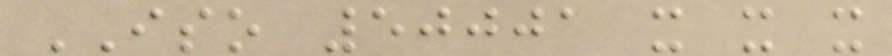ISO 50001 x x x
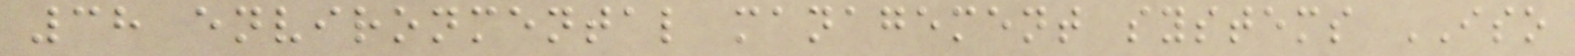38 environmental management systems ISO
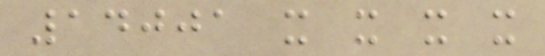14001 x x x x
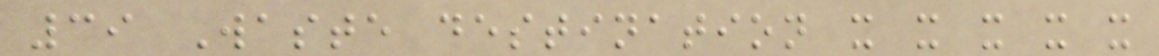39 Waste destination x x x x x
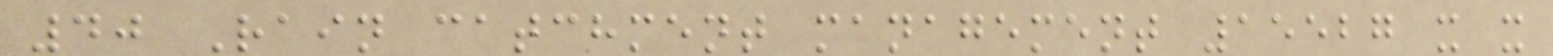40 Rain catchment management 15527 x x
